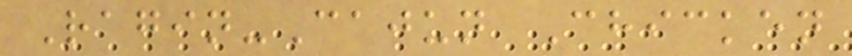Ragin-Cajun Chicken
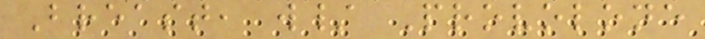Breast, w/ Provolone
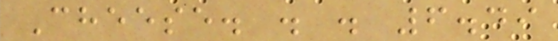Cheese. . . 6.49
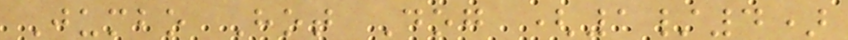Jumbo Hot Dog (1/4)
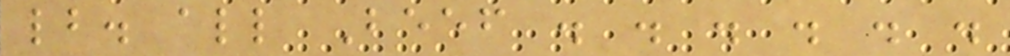lb. all Beef . . . . . .
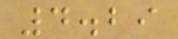4.29
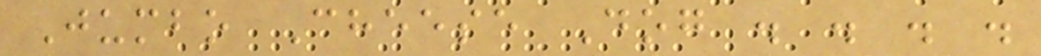Jumbo Cheese Dog . . . .
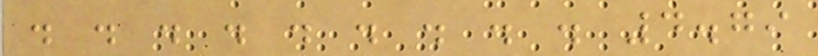. . . . . . . . . 4.79
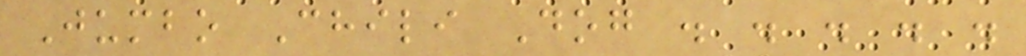Jumbo Chili Dog . . . . .
